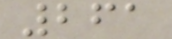261
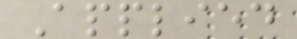Applied
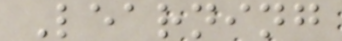Learning
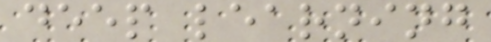deep learning
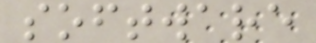software
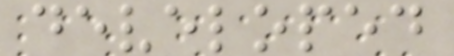developed
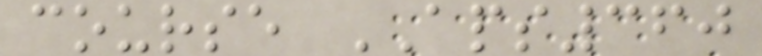course APS360
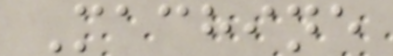Machine
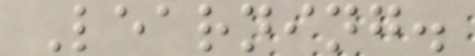Learning.
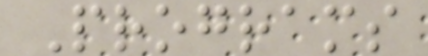Programs
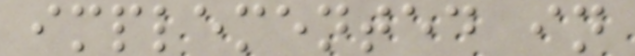implemented in
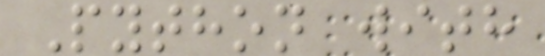Python with
